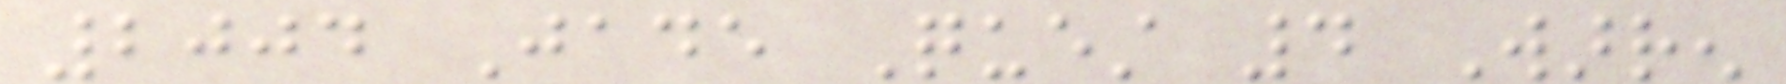2004 Jade Quest 4 Warren
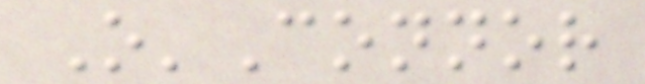O'Connor
